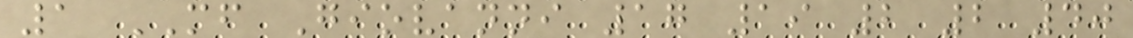1 MF Giovanni 17 19 2 2 40
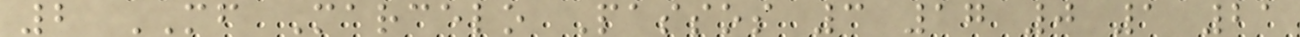2 MF Marcelo Passos 3 17 0 1 21
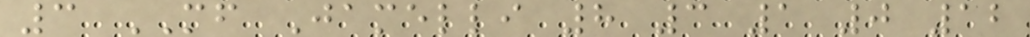3 MF Jamelli 8 3 1 0 12
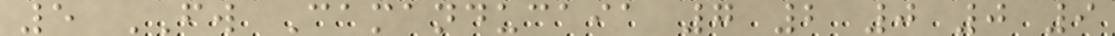5 FW Camanducaia 7 2 0 0 9
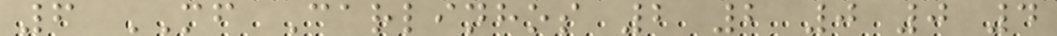6 MF Carlinhos 2 2 0 0 4
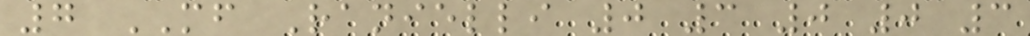7 MF Ranielli 0 3 0 0 3
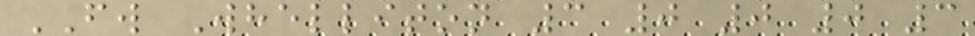FW Whelliton 3 0 0 0 3
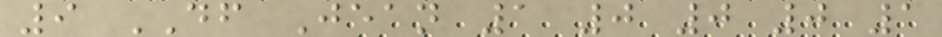9 DF Jean 1 0 0 0 1
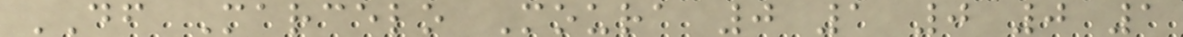DF Marcelo Moura 0 1 0 0 1
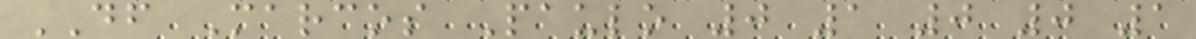DF Marcos Paulo 0 1 0 0 1
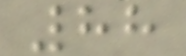88
